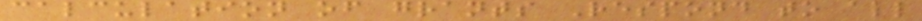calculation of grants Respond to all
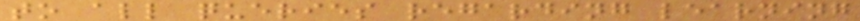to all queries regarding learning
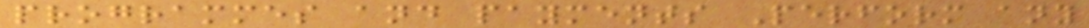programmes and payments Perform any
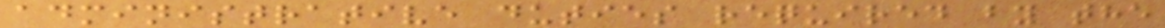administrative duties required by the
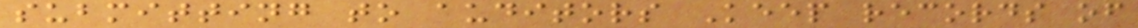submitting to auditors Keep records of
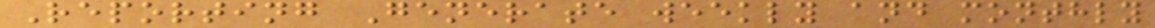Reporting Generate weekly and monthly
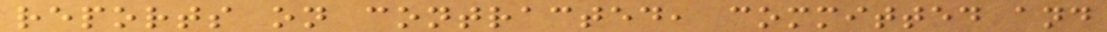reports on contracted, committed and
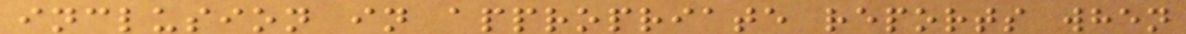inclusion in appropriate reports when
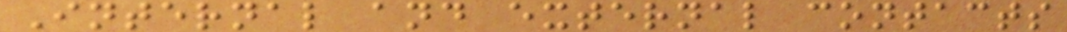Internal and external contacts
